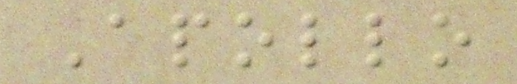Apollo
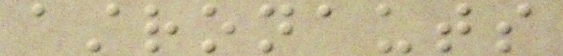astronauts
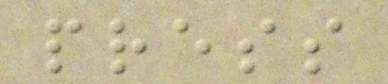press
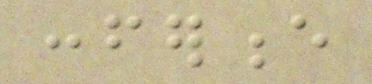conference
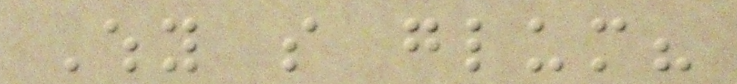Why so glum?
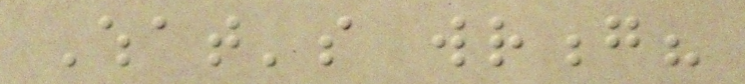What's wrong?
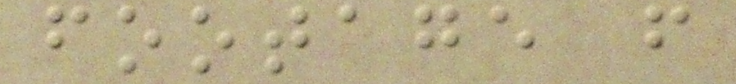footage from
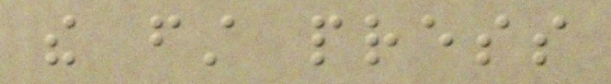the first press
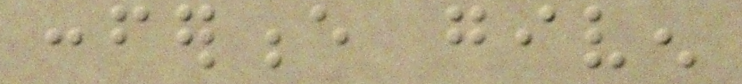conference given
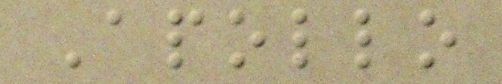Apollo
